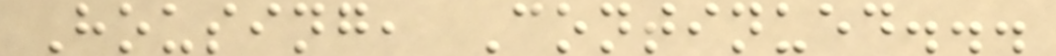Housing, Continued...
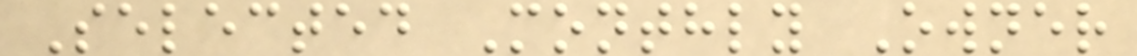Selected Monthly Owner
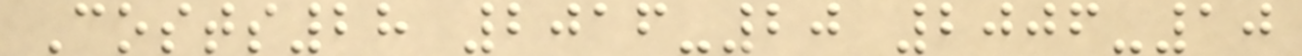Costs28 2016-20 2006-10
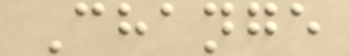Change
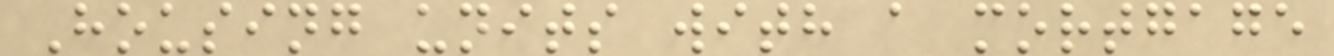Housing units with a mortgage
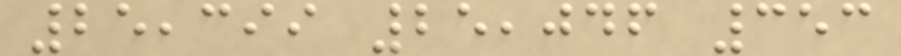25,399 25,046 353
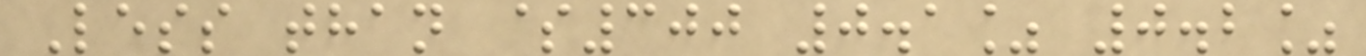Less than $300 0.1% 0.2%
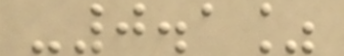-0.1%
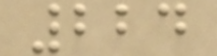224
